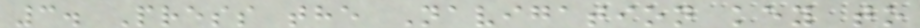3. Press the Navigation key to
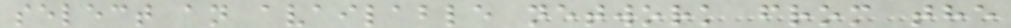select an available network from the
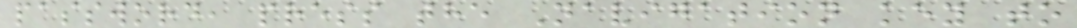password, press the Navigation key to
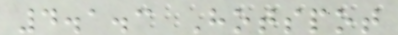4.1.3 Hotspot
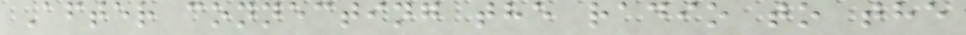After connecting the radio to the
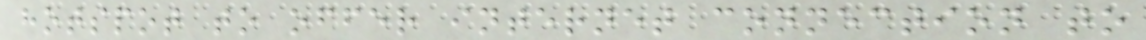hotspot to offer internet connection to
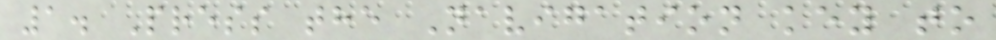1. Press the Navigation key to
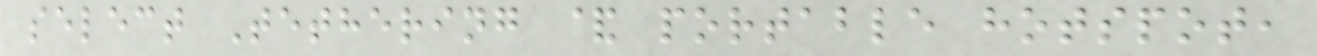select Tethering & portable hotspot,
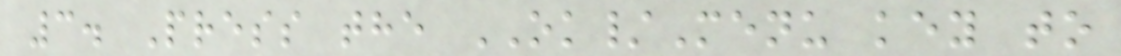3. Press the OK/Menu key to
